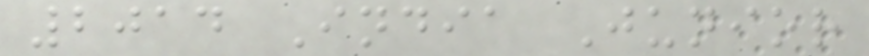2014 India Junior
